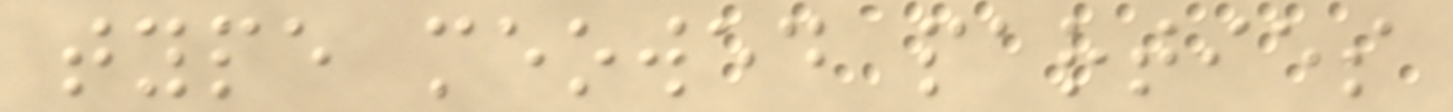type meowed parties
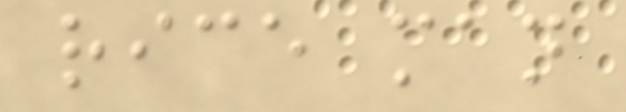rice man
